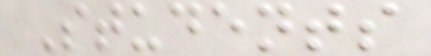Students
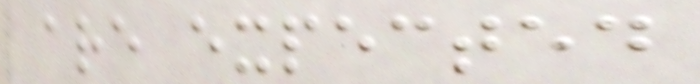are expected
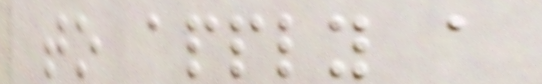to apply a
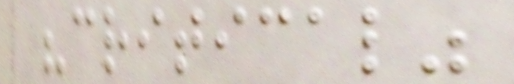"critical"
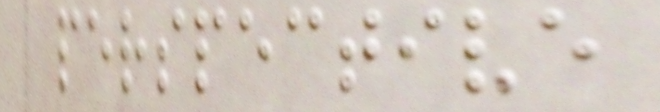perspective
